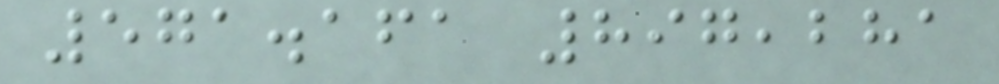571.161 897,281
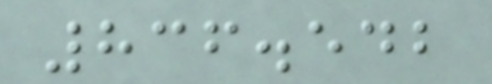836.542
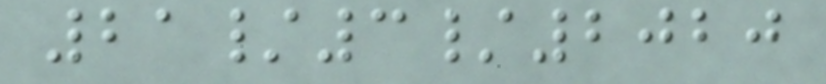21/3/2020
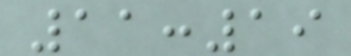11:19
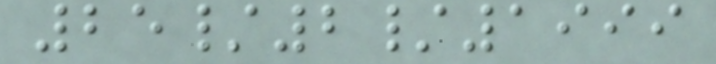25/2/1999
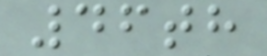46th
